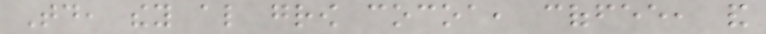Today, they also grow cocoa, coffee, and
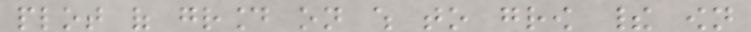plot of ground on which to grow their own
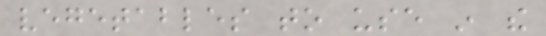vegetables to use in the
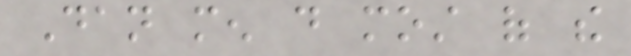Dan men do most of the
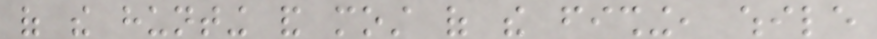of the hunting and most of the fishing, while
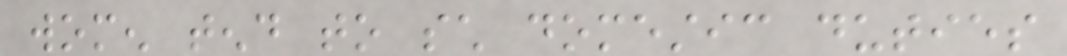women tend to such domestic duties
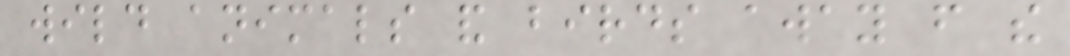wild animals and birds away from the
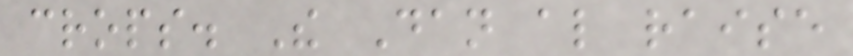crops. The Dan also raise
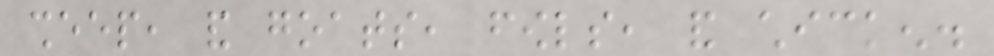sheep, and goats, fowls, and chicken.
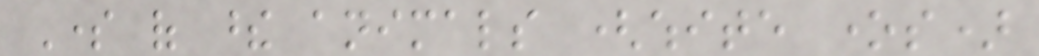Some of these animals (white ones)
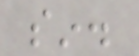sin.
